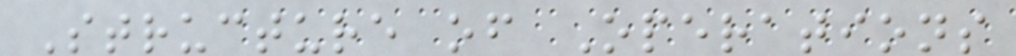Structure of Operations
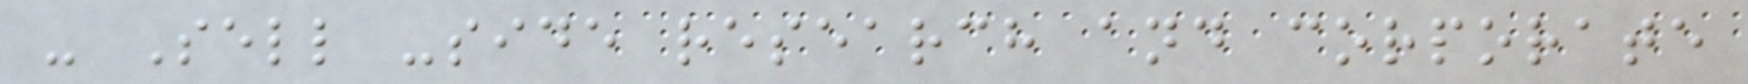- Sell -side research and corporate
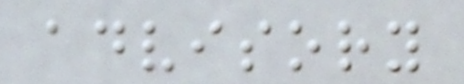advisory
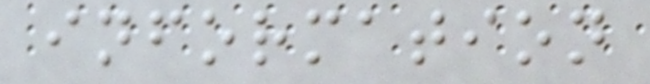information
